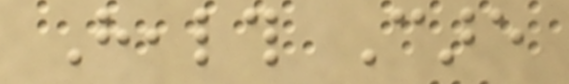Health Care
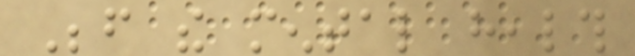Before the mental health
